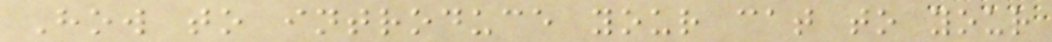How to introduce your cat to your
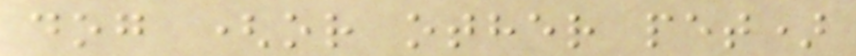dog (or other pet)
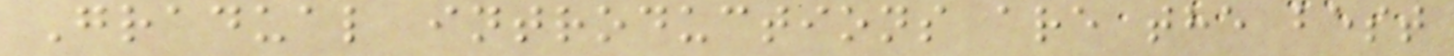Gradual introductions are the best
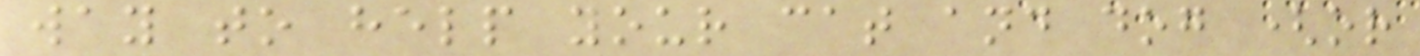way to help your cat and dog (or
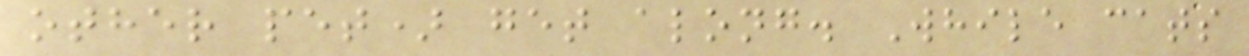other pet) get along. While cats
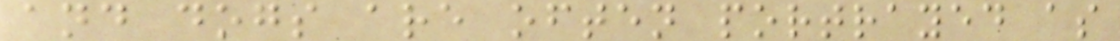and dogs are often portrayed as
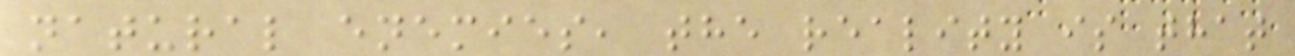natural enemies, the reality is that
